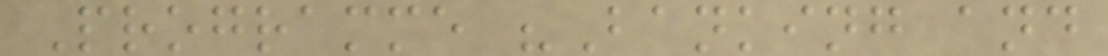Programme "Banking and
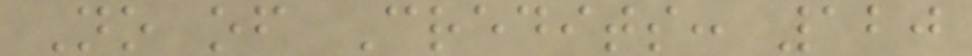No of Credits: 120
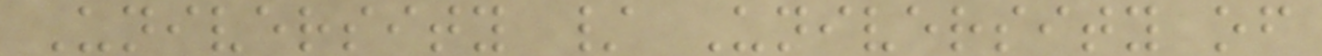University / University of
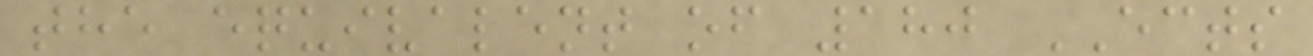the equivalent of 180 ECTS
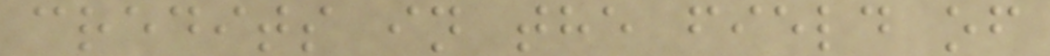credits in the field of
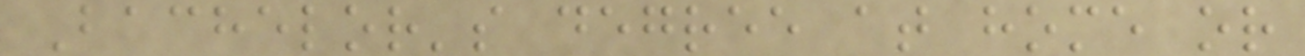Bachelor's degree at home or
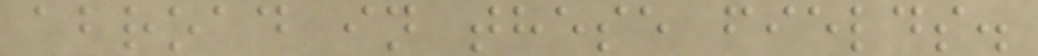abroad in these fields.
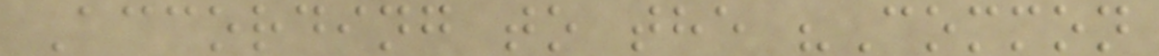According to the "Common
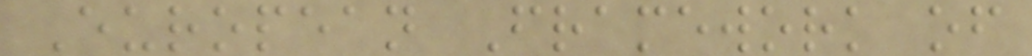European Framework of
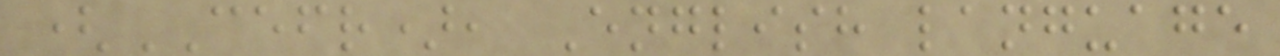(CEFR), English language
